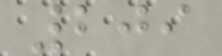209
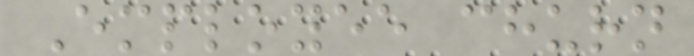Employee churn
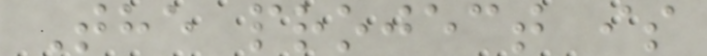The project is
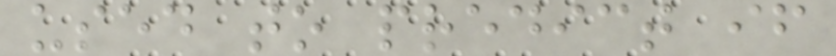used to predict if
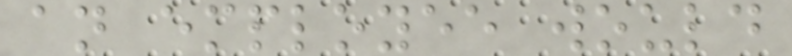an employee would
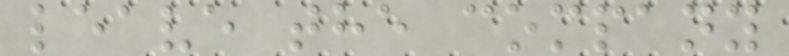leave the company
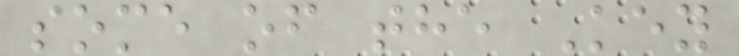some of the Key
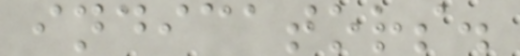indicators.
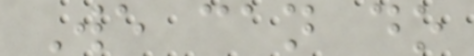We can do
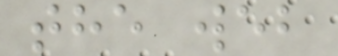the web
